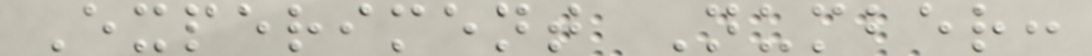Experiment Number:
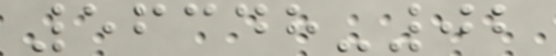56348-02
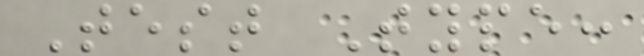Test Type:
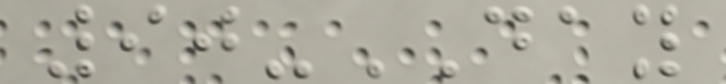90-DAY
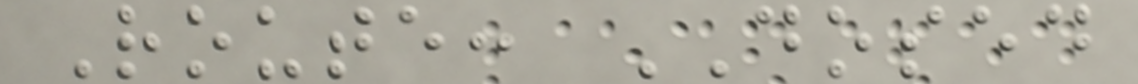Route: DOSED
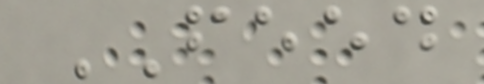FEED
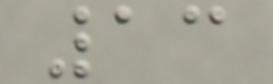13
